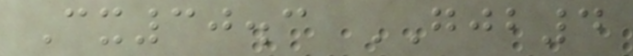Cx30.3 GJB4
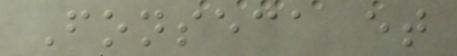Fonseca et
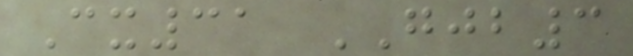Cx31 GJB3
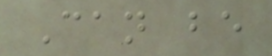Can be
